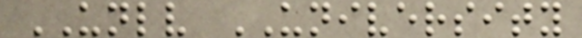UNLV UNIVERSITY
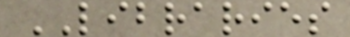LIBRARIES
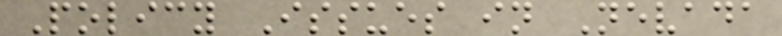Policy Issues in Nevada
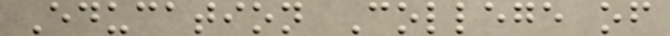Education College of
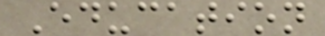Education
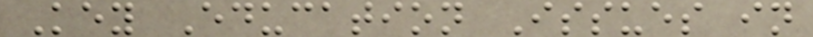Key Education Issues in
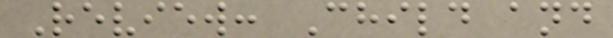Review: Child and
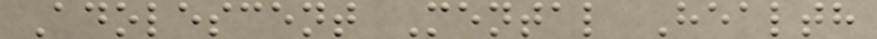Adolescent Mental Health
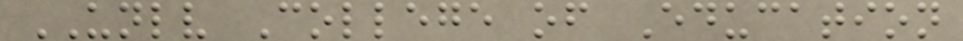UNLV College of Education
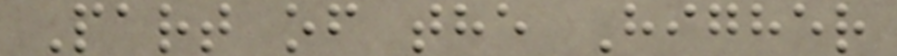Part of the Higher
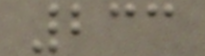233
